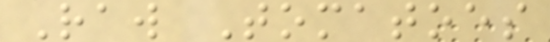Raw Tomatoes
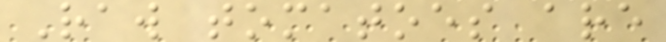Raw tomatoes are
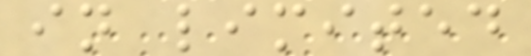in limited
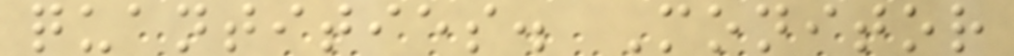quantities. Monitor
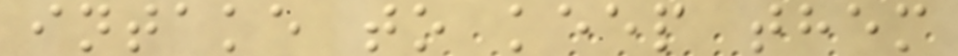intake to keep them
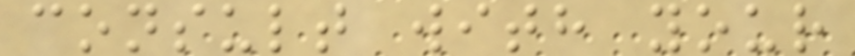consult with your
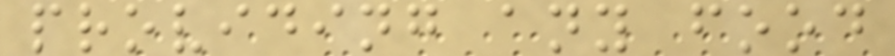providing any food
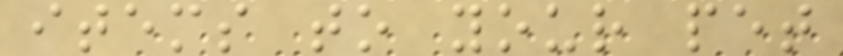items to your pet
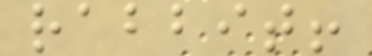rabbit!
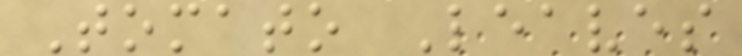Tomato Leaves
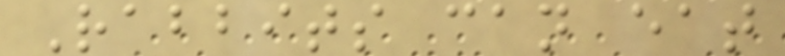Rabbits can eat
